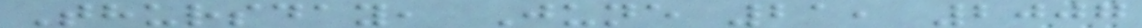Thursday, June 21, 2007
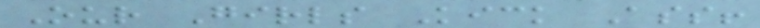Our Girls Kick Ass!
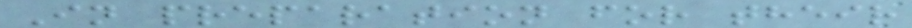In preparation for their
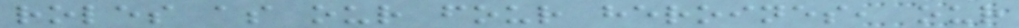roles as our four heroines, our
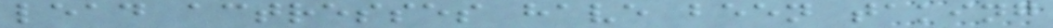lead actresses have been taking
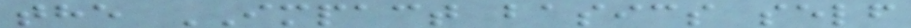the IMPACT basics self
